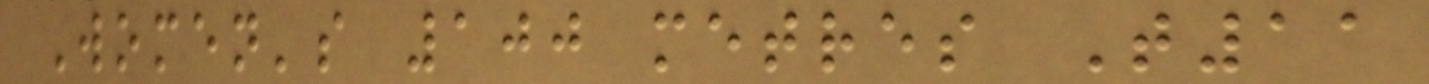Women's 100 metres T11
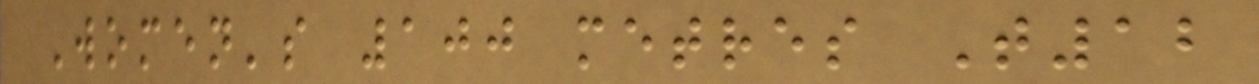Women's 100 metres T12
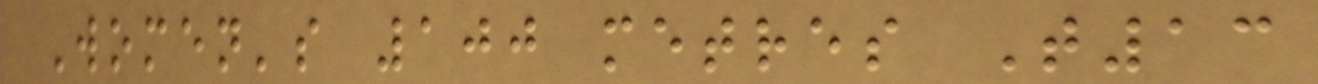Women's 100 metres T13
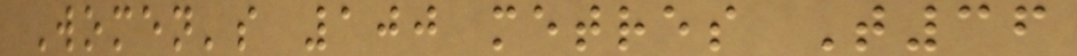Women's 100 metres T36
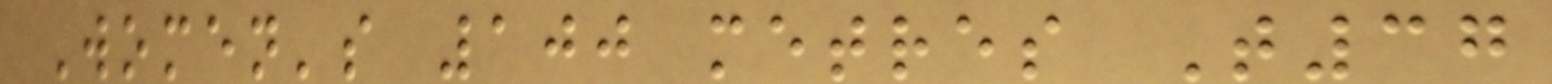Women's 100 metres T37
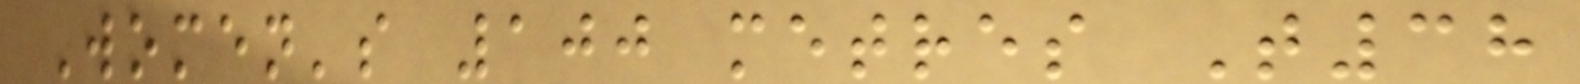Women's 100 metres T38
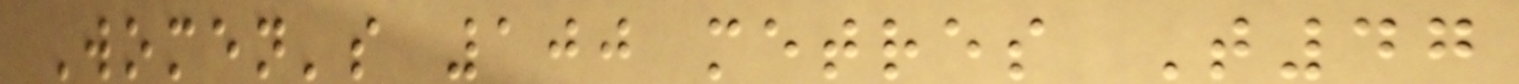Women's 100 metres T47
